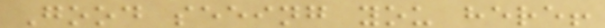Good seeing you here!
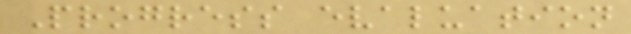Progress evaluation
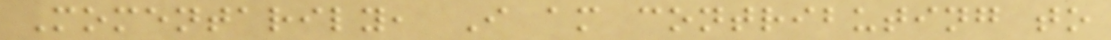Momentarily, I am contributing to
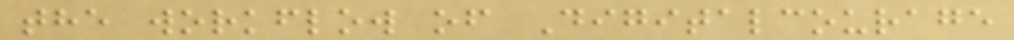the workflow of Digitalcourage
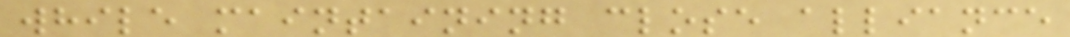while maintaining close alliance
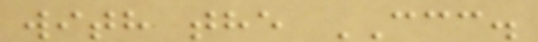with the CCC.
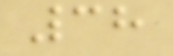38
